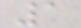1
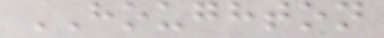HOUGHTON
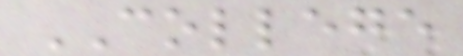COLLEGE
